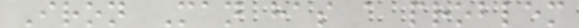Iron Man has a problem
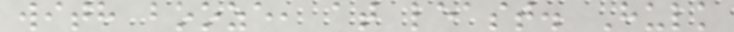with booze, at least. Hulk
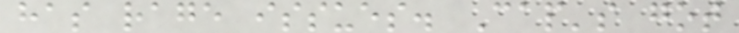has rage issues. Cap's got
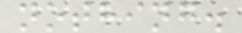nothing.
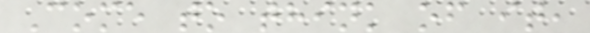Come to think of it,
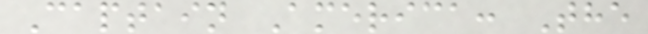Captain America: The
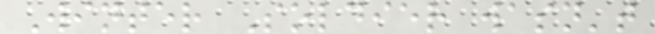Winter Soldier wasn't
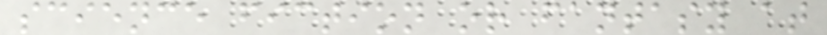science fiction or fantasy at
